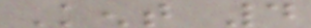Kent 4
